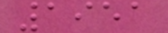1951
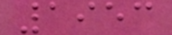1953
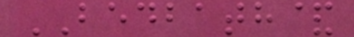BEDBATH&
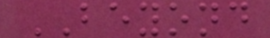BEYOND
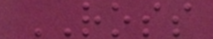ROSS
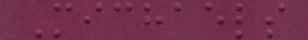Michaels
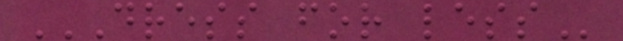DRESS FOR LESS
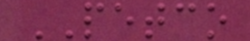PETCO
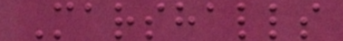Marshalls
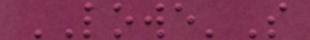LOWE'S
